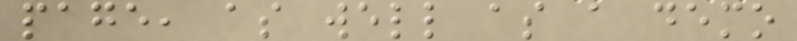page, as well as a demo
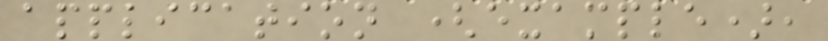application (example),
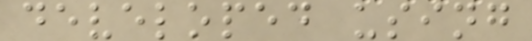developed using
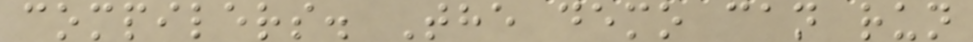compilers. The demo can run
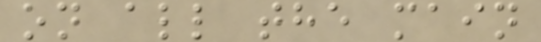on all the main
